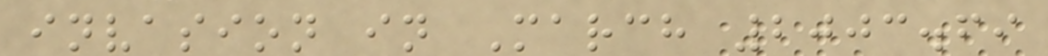invasion in March 2003.69
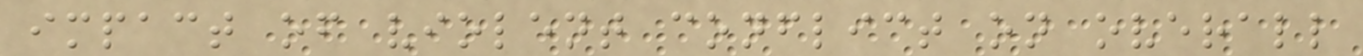impact of violent conflict on overall
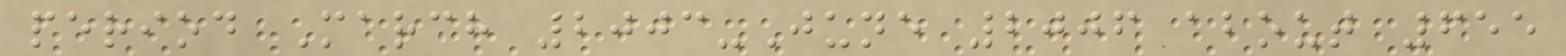period March 2003-June 2006 about 655
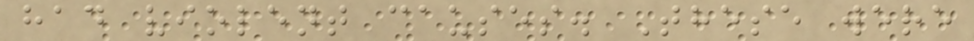had violent causes. These were
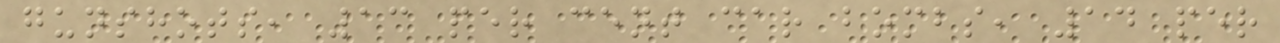gunshots, 13 per cent car bombs, 14 per
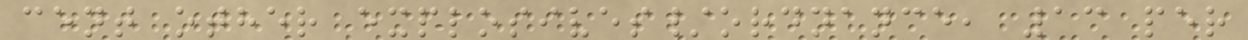cent other explosives/ordnance, 13 per
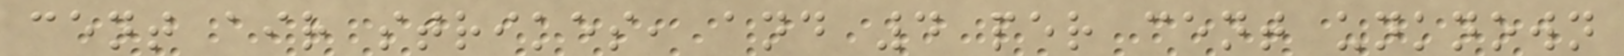cent air strikes, and 4 per cent unknown
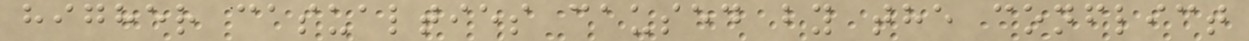higher casualties caused by the conflict
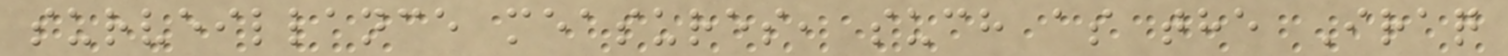surveillance measures, such as the Iraq
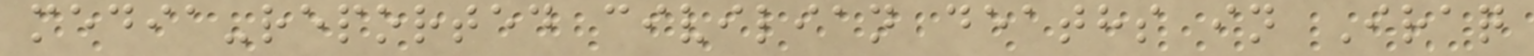media-reported civilian deaths in Iraq
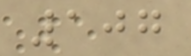107
